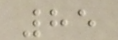85
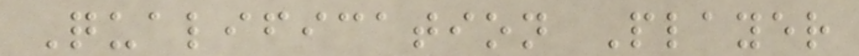Qualification Player
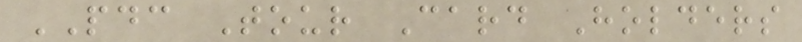PDC Tour Card Holders
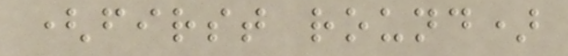(first round)
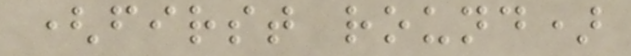(first round)
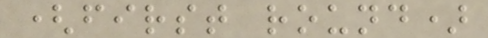(first round)
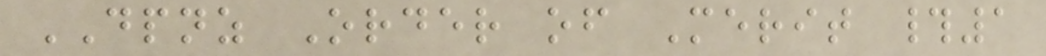DPNZ Order of Merit #1
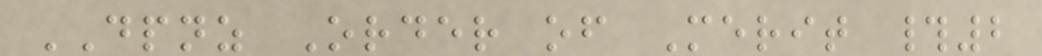DPNZ Order of Merit #2
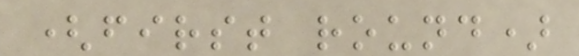(first round)
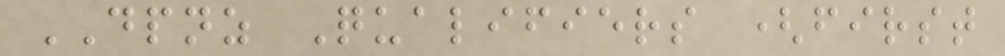DPNZ Qualifiers (first
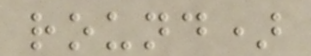round)
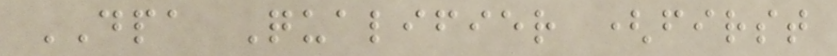DPA Qualifier (first
